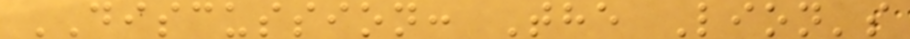DISCUSSION: The Lion's
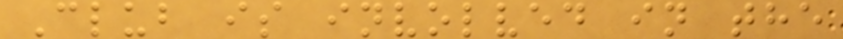Club is involved in the
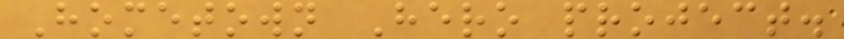Hometown Hero project.
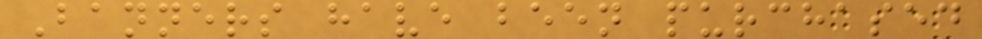Banners have been purchased
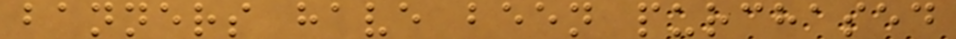banners have been purchased
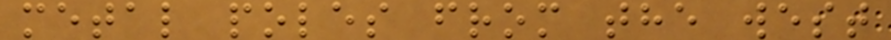metal poles from the west
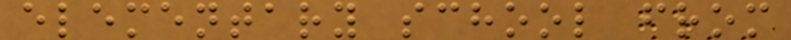elementary school from
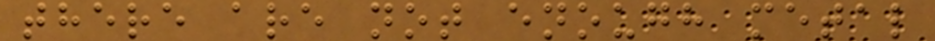there are not enough metal
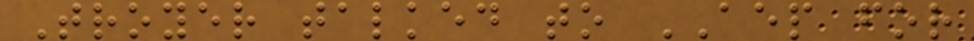Troyer talked to AEP for
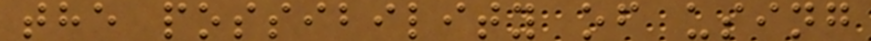the possibility of using
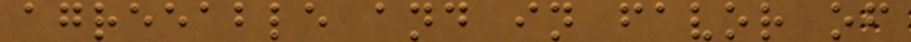agreeable and in favor of
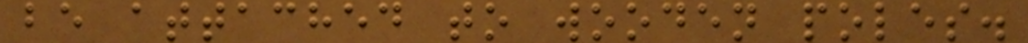be attached to wooden poles.
